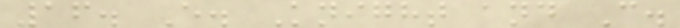16. E. Knight and C.
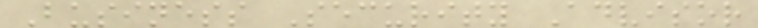Business Security Advisor
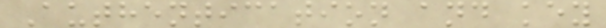Authentication and key
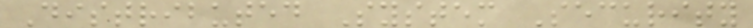Distributed System Security
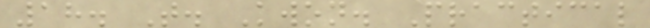18. T. Kwon. Practical
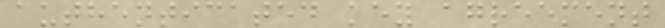authenticated key agreement
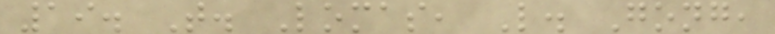19. T. Lomas, L. Gong,
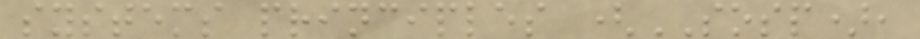systems principles (SOSP),
